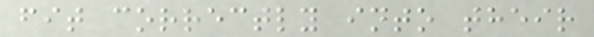fit correctly into their
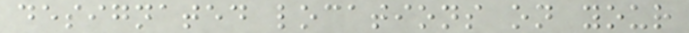designated locations on your
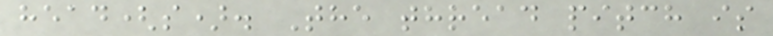head(s). The thread pitch is
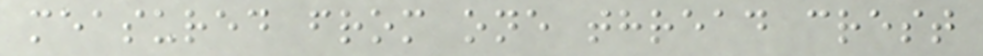measured from one thread crest
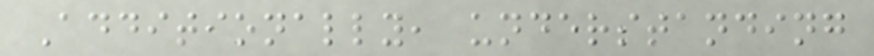Additionally, understanding
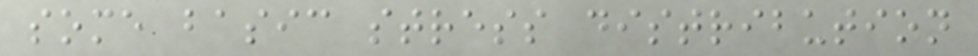some basic stress distribution
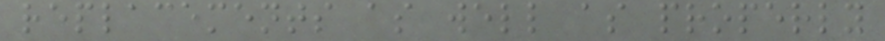replacements as well as properly
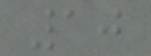10
